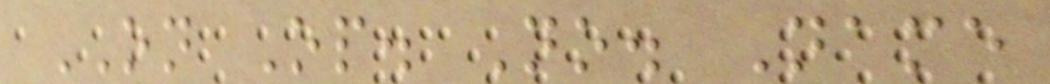ON Op. No. Name
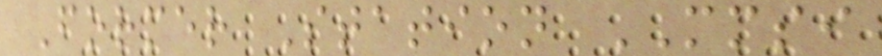Former Station MMSI
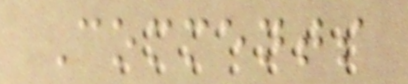Comments
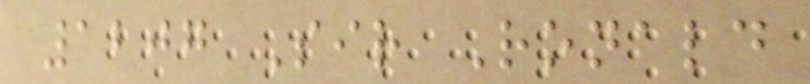1207 Sir Ronald
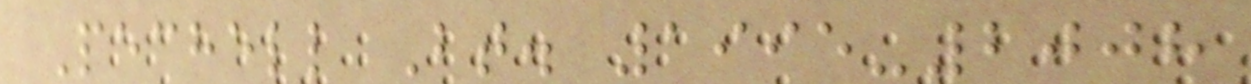Pechell Bt. 1995-2008
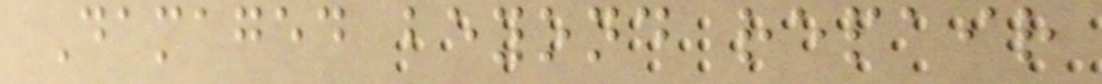Damaged beyond repair
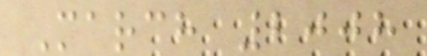March 2008
